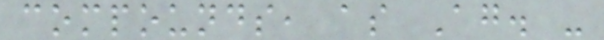compounds, as Ag. -
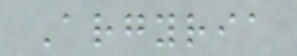Argyria
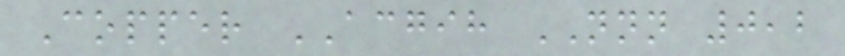Copper ACGIH NNN 0,2
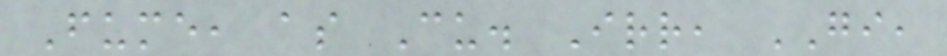Fume, as Cu. Irr, GI,
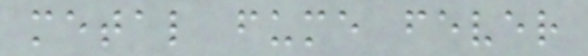metal fume fever
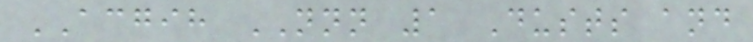ACGIH NNN 1 Dusts and
